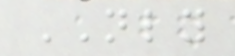NLY
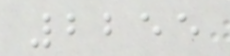2255
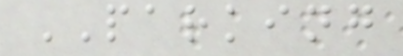PARKING
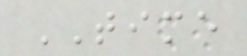TIME
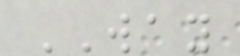WAY
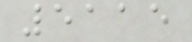5115
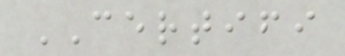CERTIFI
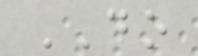DO
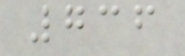736
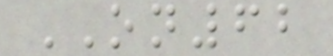ON62
